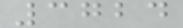3724
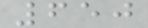650
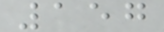157
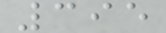395
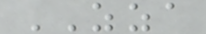ZZA
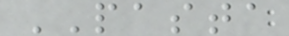PASTA
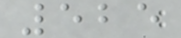525
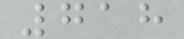718
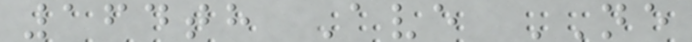164th Ave NE
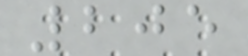205
